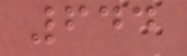644
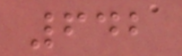642
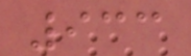933
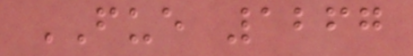FUE 1267
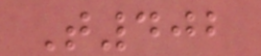T402
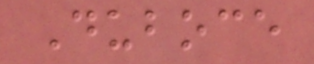Duboce
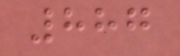887
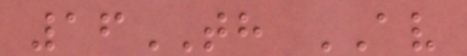16TH AV
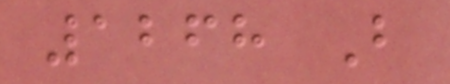1268 B
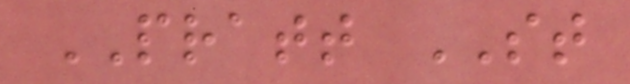PRATT ST
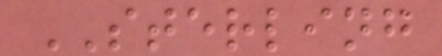STERLING
